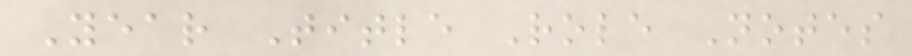Year Title Role Notes
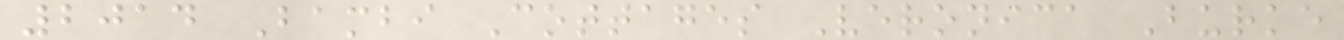2014 Bambi Cottages Veronica Burke
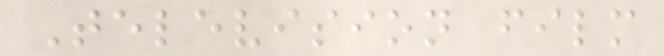Television film
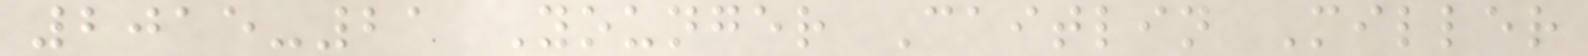2015-21 Younger Caitlin Miller
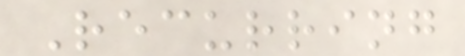Recurring
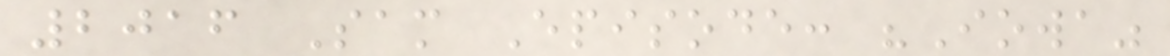2016 Sam Episode: "Iowa"
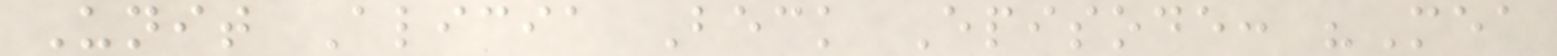Unit Alicia Beck Episode: "Mea
